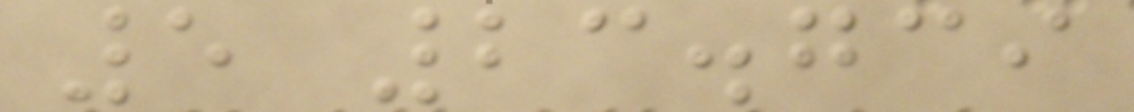5 23.739
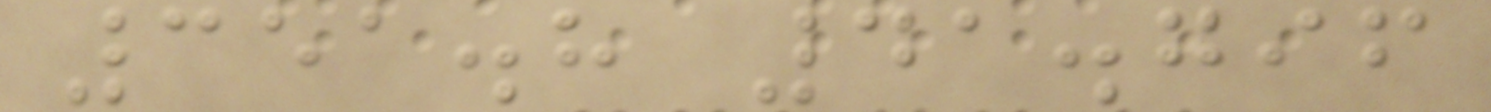351.8 41.796
